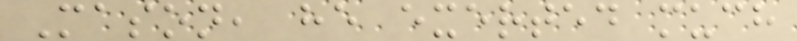Mason, he exerted much
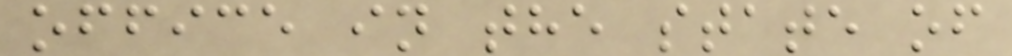office in the state of
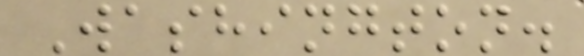Washington.
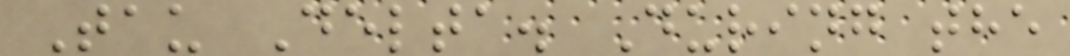Tau Delta. During the
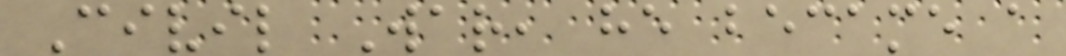Civil War, he became a
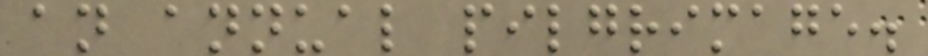an annual pilgrimage.
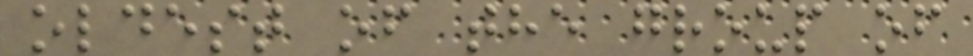oldest of the group of
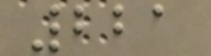221
